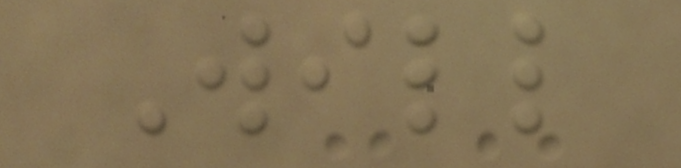Will
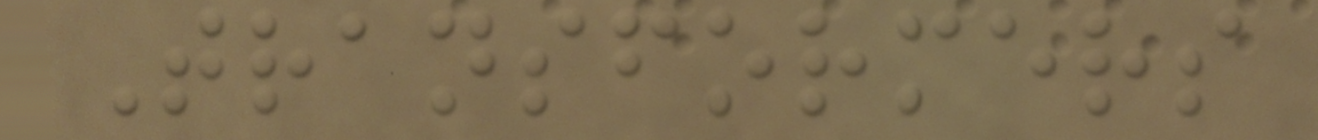Transformers
